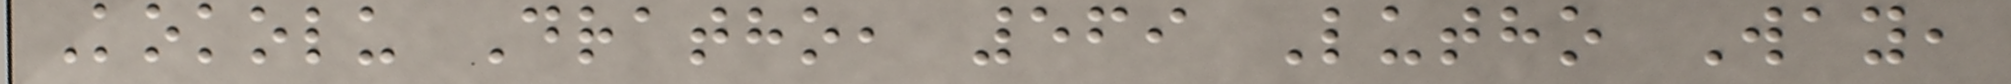Kokolu Dratho, 569 Lutho Way,
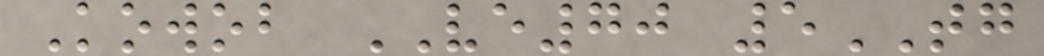Kowob VE70 5TG
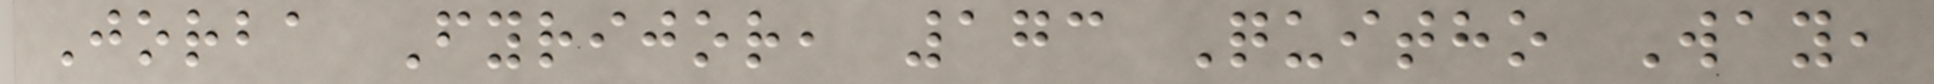Jorba Fyrijor, 173 Quitho Way,
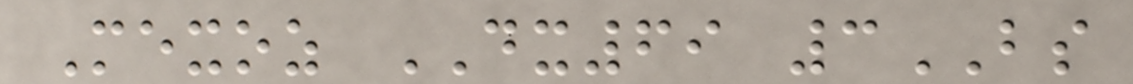Mexoz DX69 3BS
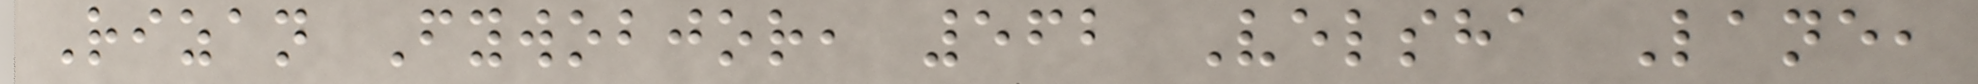Rizan Fywobjor, 562 Velsha Lane,
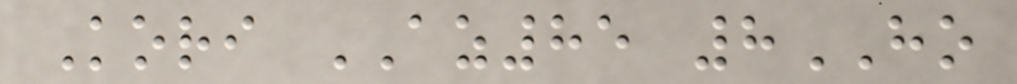Kori AZ85 8HO
